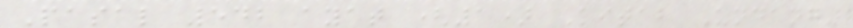Pasal 542 ayat (1) Kitab Undang-
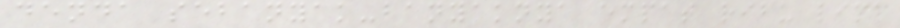denda sebanyak-banyaknya empat ribu lima
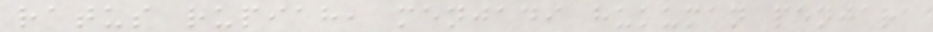ratus rupiah, menjadi hukuman penjara
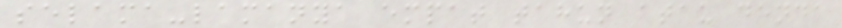selama-lamanya empat tahun atau denda
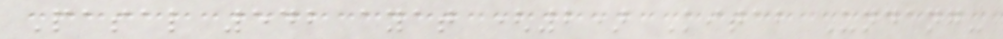Pasal 542 ayat (2) Kitab Undang-
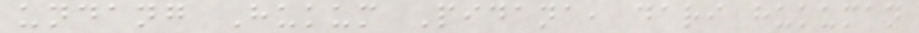undang Hukum Pidana, dari hukuman
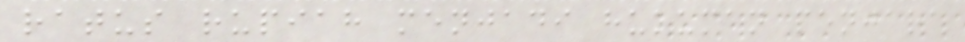ratus rupiah menjadi hukuman penjara
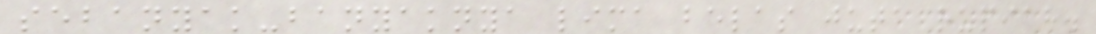sebanyak-banyaknya lima belas juta rupiah.
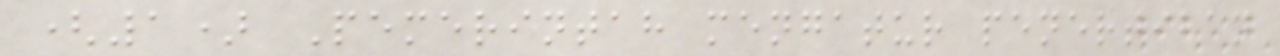(1) Pemerintah mengatur penertiban
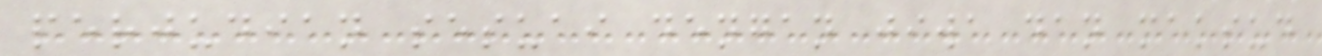perjudian sesuai dengan jiwa dan maksud
